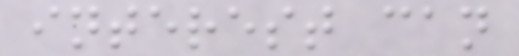interest can
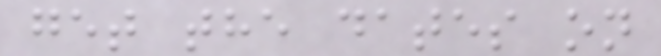get the dates on
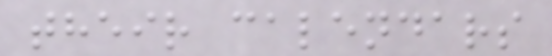their calendars
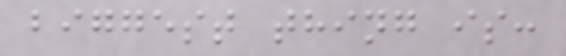biggest thing is:
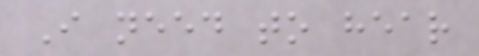I need to hear
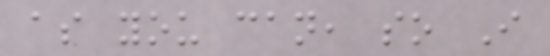as you can, so I
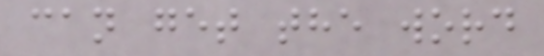can get the word
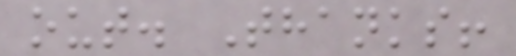out. Thanks!
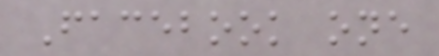Facebook one
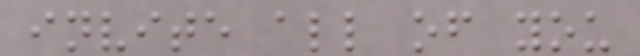invite all of you
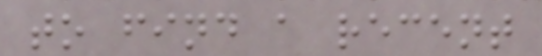to find a recent
